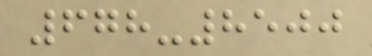678-8500
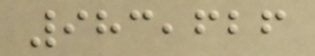983,626
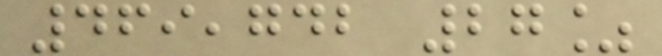469,742 27%
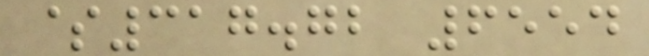$317.72 6554
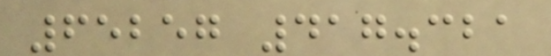65257 417.321
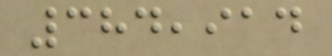384,914
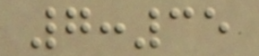7:35
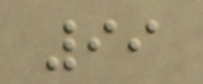99
